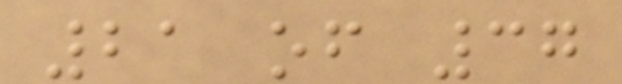21 of 37
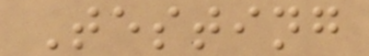Testing
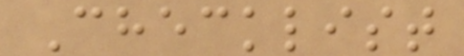Checklist
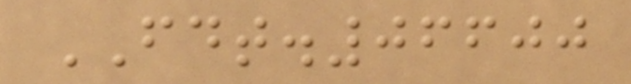FDT.06600
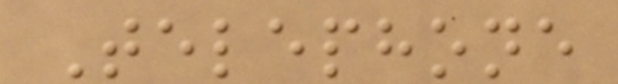Telephone
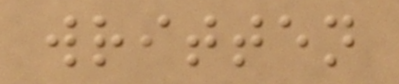written
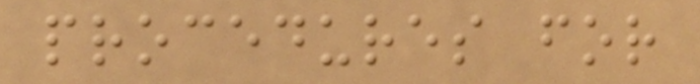procedures for
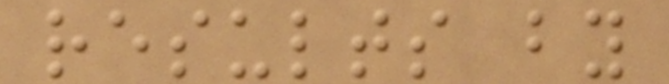results by
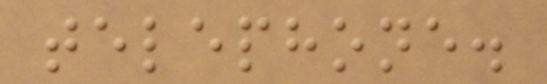telephone.
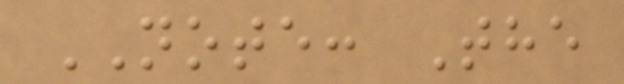NOTE: The
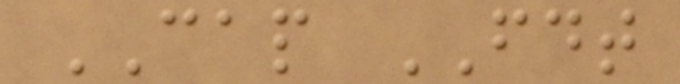CAP FDT
